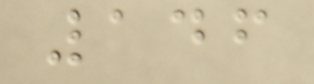146
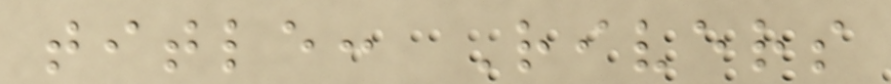title: Rivers
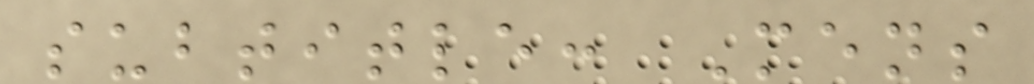subtitle: Mens
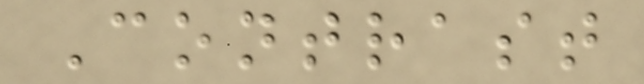Contrast
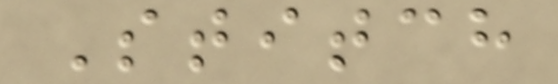Stitch
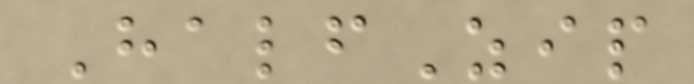HalfZip
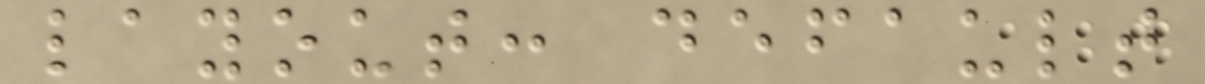layout: default
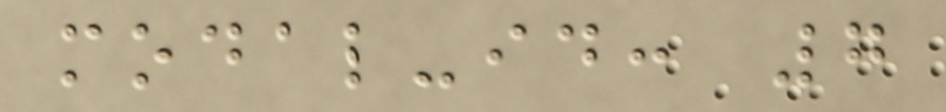modal-id: 7
